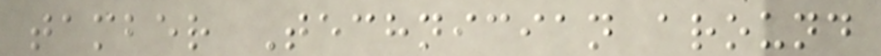tamber Technician around
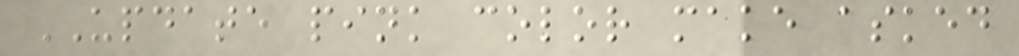UPDATE pink color make asked
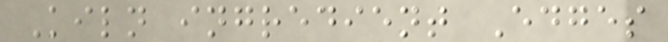Kiln ingredient Edges
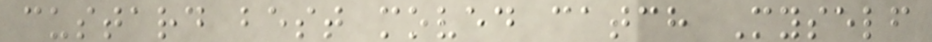custard best moved catch Myself
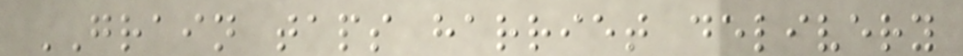GRAIN taps harriet delivery
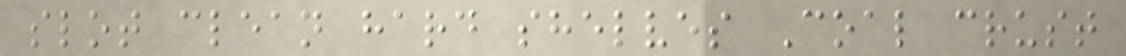slot clean hard shelves Coal crust
